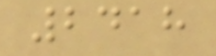2418
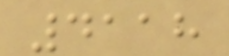4118
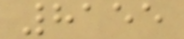8155
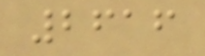2616
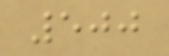500
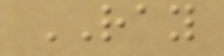RAY
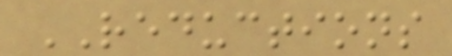REDUCTIONS
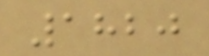1820
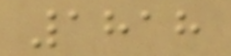1818
